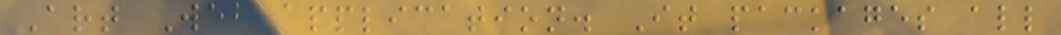Art Web application. It packages all
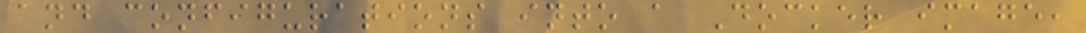and configurations into a Docker image,
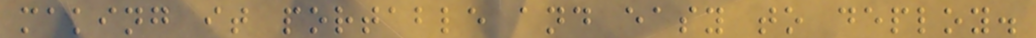making it portable and easy to deploy.
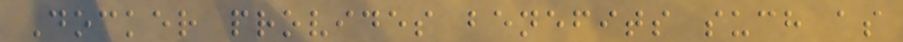Docker provides benefits such as
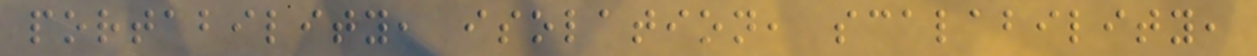portability, isolation, scalability,
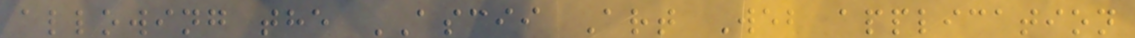allowing the ASCII Art Web application
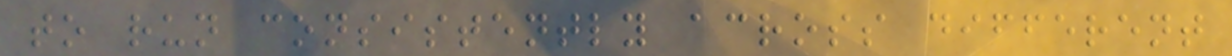to run consistently across different
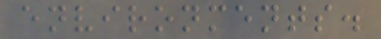environments.
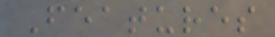Features
